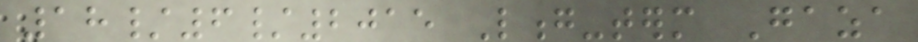18/6/2015 Long-term Gaza
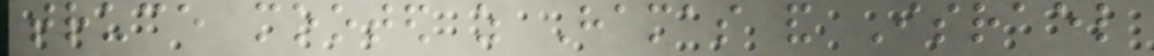truce mooted as Hamas and Israel
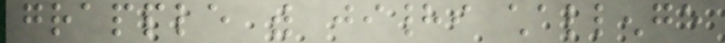grapple with jihadi challenge
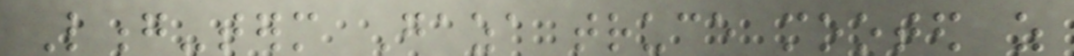Long-term Gaza truce mooted as
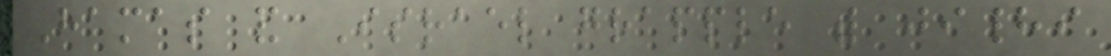Hamas and Israel grapple with jihadi
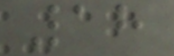18
